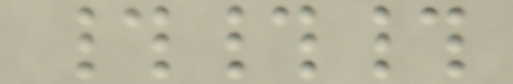###
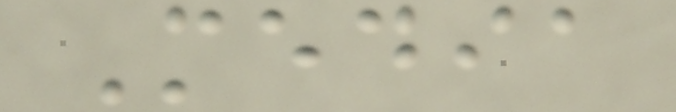Media
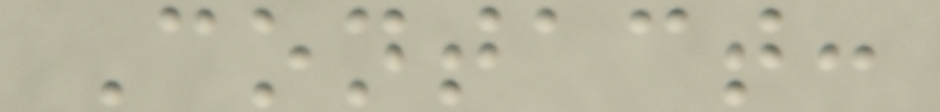Contact:
